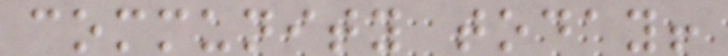community today!
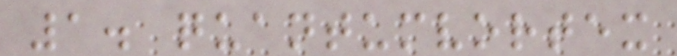1. quantumvortex
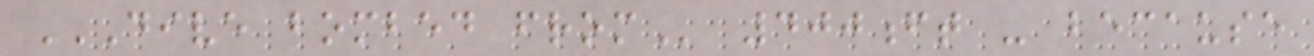DIVE BOMBED FROM 400ft - because
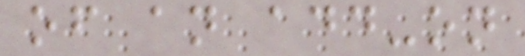of an add-on
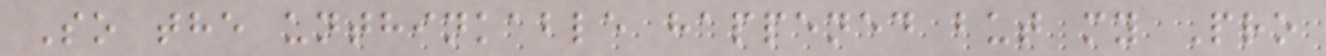So the unthinkable happened but my Pro
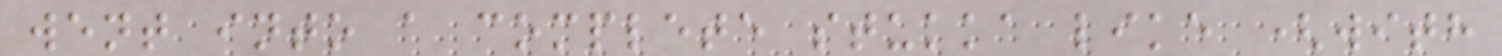went into a complete stukka like (with
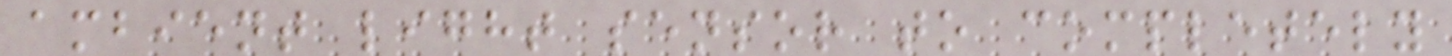ambient light sensor to completely
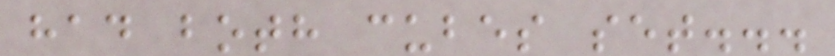had both cubes set...
